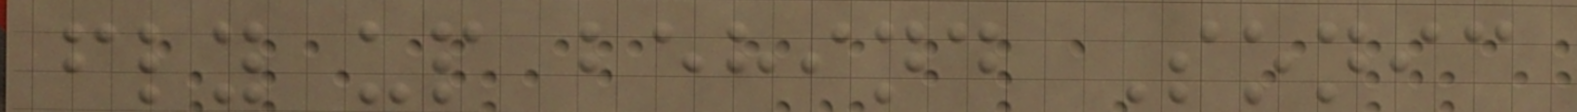fly up behind Sonic
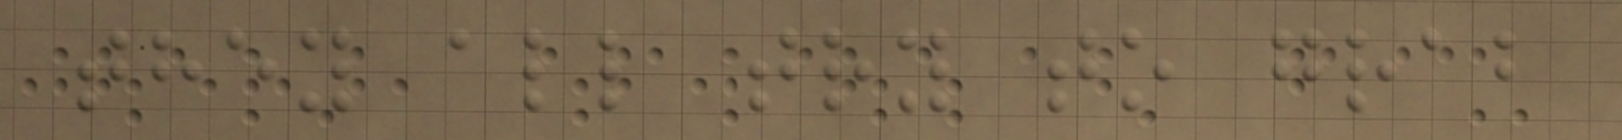they all try to grab
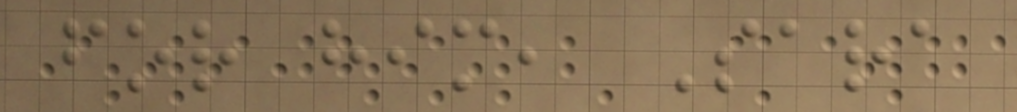for him, Sara
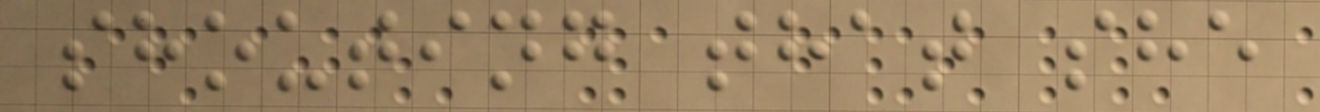shouting that she
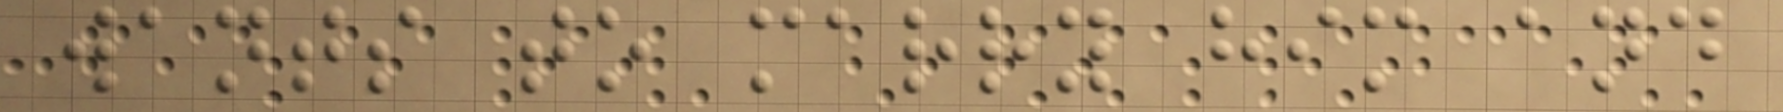wants to marry him and
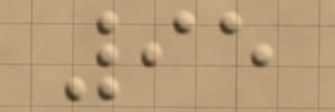95
